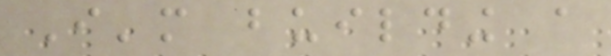I'm building a
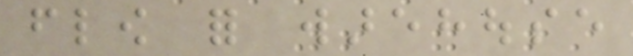flow for warehouse
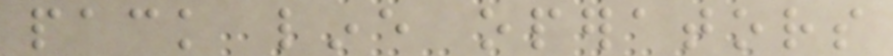pack line operators
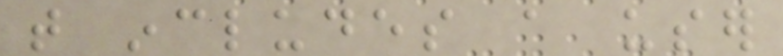that includes a user
